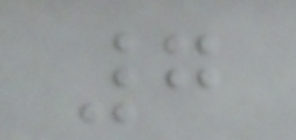7
